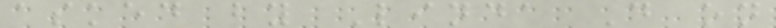asked by Linda D on
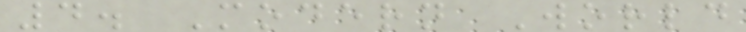4. Modern World
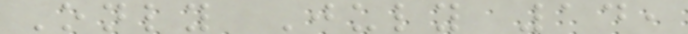Only July 14,
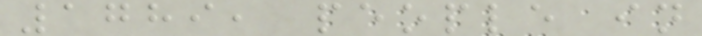1789, people in
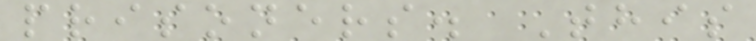prisoners. This
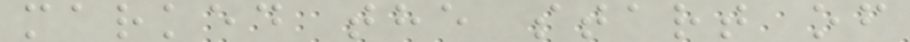marked the start of
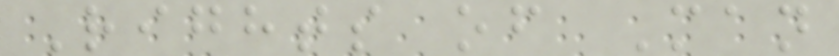Rights of Man
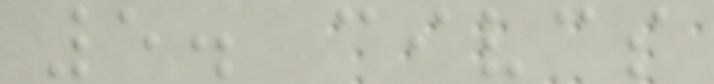5. civcs
